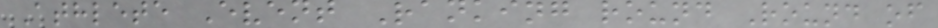Athlete Event Ranking round Round of
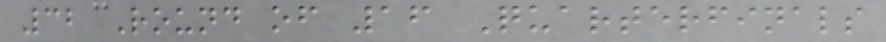32 Round of 16 Quarterfinals
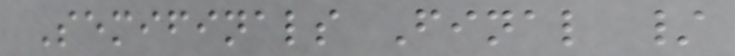Semifinals Final /
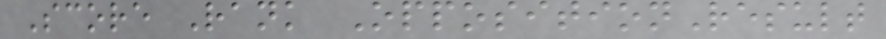Score Rank OppositionResult
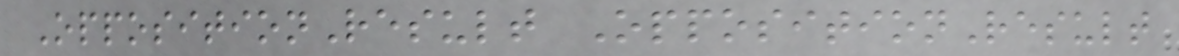OppositionResult OppositionResult
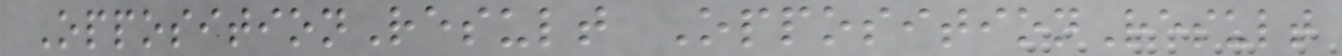OppositionResult OppositionResult
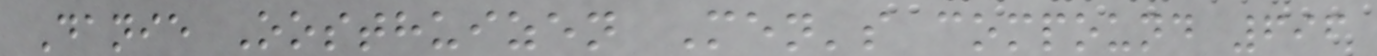Danie Oosthuizen Men's compound 696
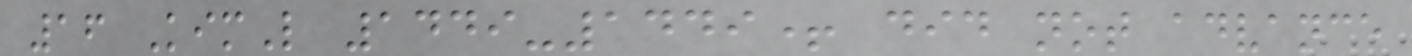16 KimL 1449-1449+ did not advance
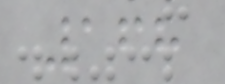168
